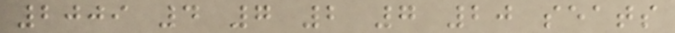2009 4 7 2 7 20 seats
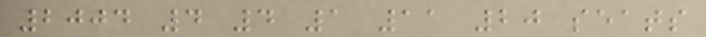2004 4 4 1 11 20 seats
